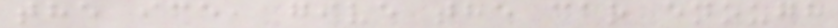the ice, give the car enough
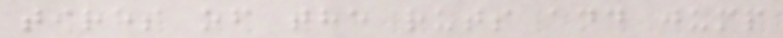tires of the ruts and jump
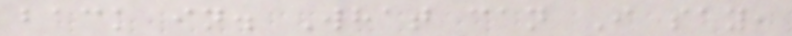back in. What can I say,
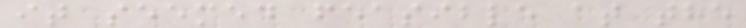it seemed feasible at the
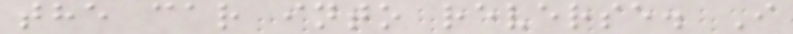the car into reverse. I
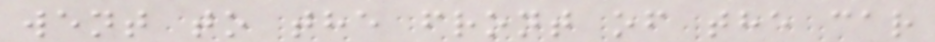went to the front of the car
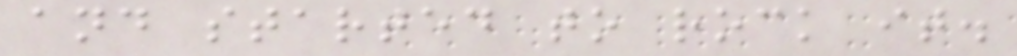and started to rock it.
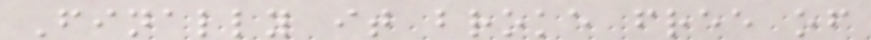Finally it broke free of
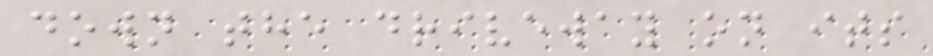down the driveway on its
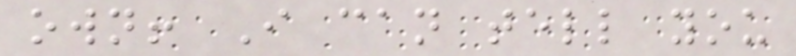own! I can tell you
